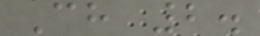Ch 2.
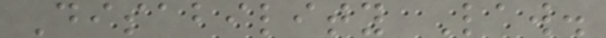Disability Law.
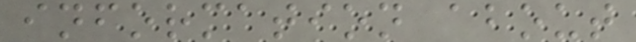information about
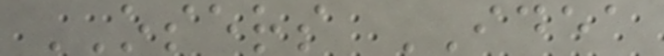OSERS IDEA
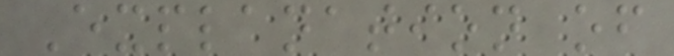Explanation of
